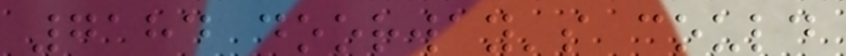7184 doorway's could
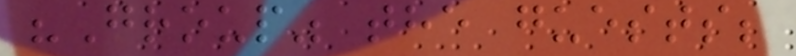"Group" the guests;
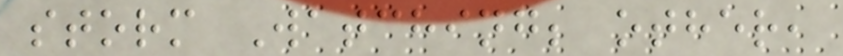storm Watching; other,
